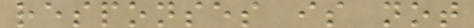responses is not
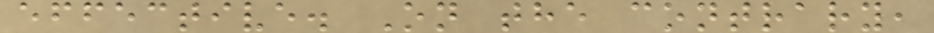effective. On the contrary,
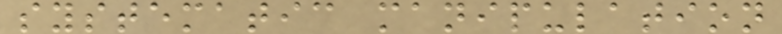systematic manipulation
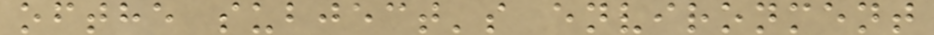ofthe subject's environment
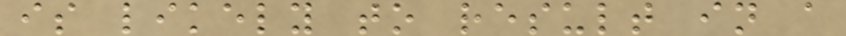is likely to result in a
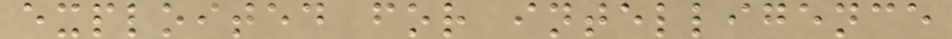exploited for intelligence
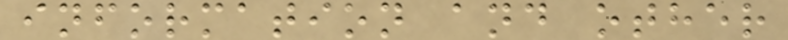information and other
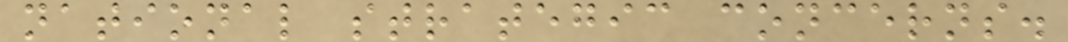national strategic concerns.
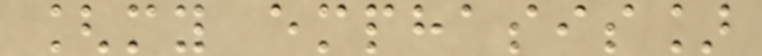[my emphasis]
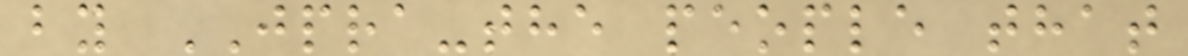by JPRA-the people that
